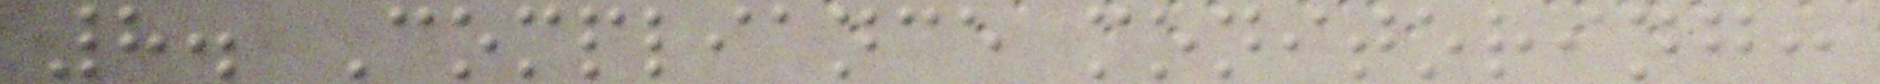8. Compliance monitoring:
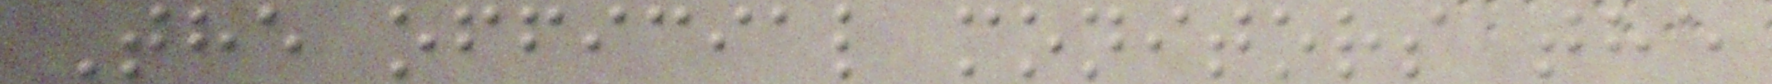The official monitors the
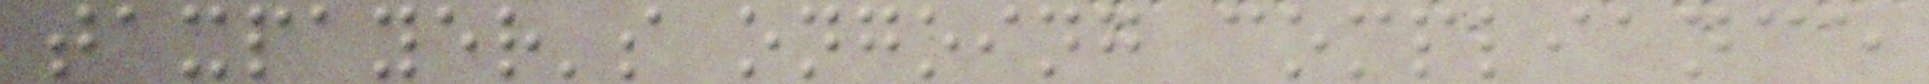taxpayer's ongoing compliance
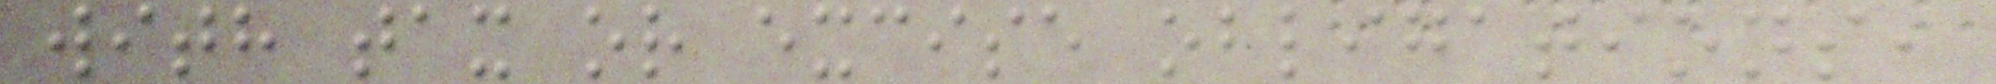with tax or excise obligations,
